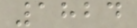1824
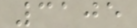3105
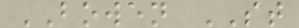BOWEN ST
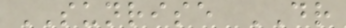SUNRISE DR
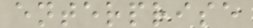enterprise
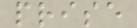prise
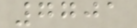7701
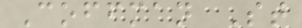Coffman St
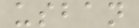usban
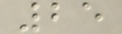25
